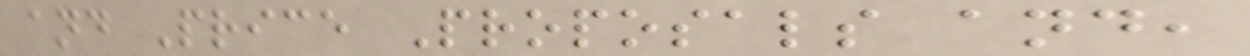and Price Proposals and,
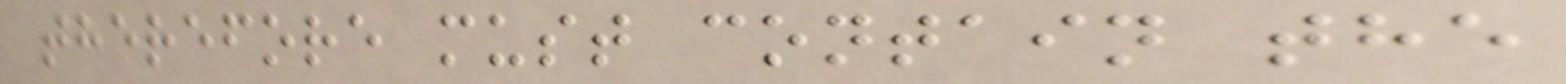therefore must contain the
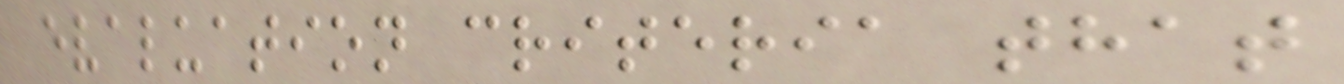evaluation criteria that
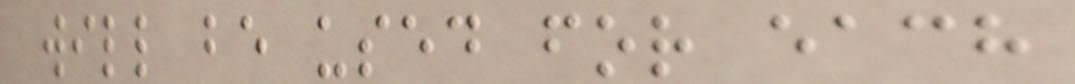will be used for each
